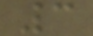3
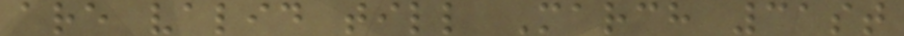are valid till March 31st
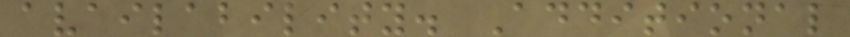availability. Additional
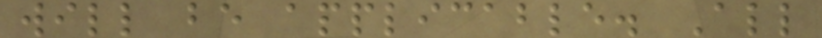will be applicable. All
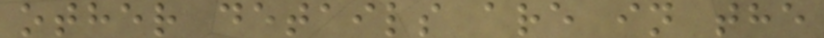other details are in the
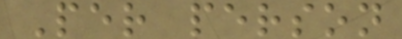Per person
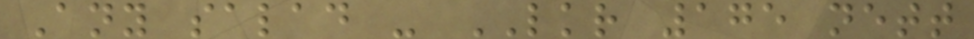Any salad - LKR 175 nett
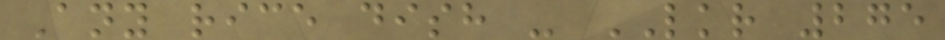Any rice dish - LKR 275
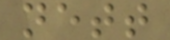nett
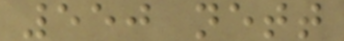550 nett
